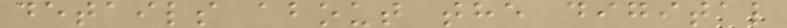details about the digital
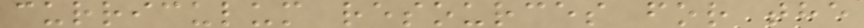curriculum resources for the
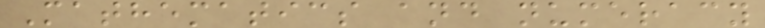Mathematics and numeracy
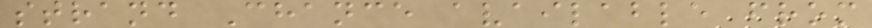strand Chance available from
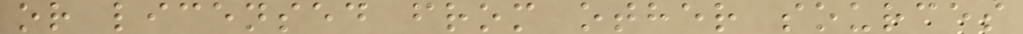or licensed from other sources
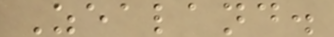Zealand.
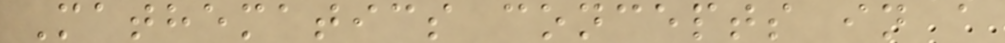Mathematics concepts in a
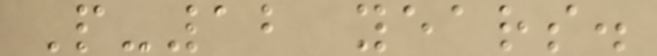P-12 years.
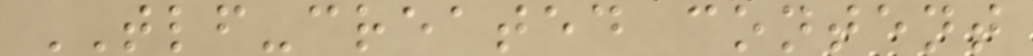TLF-created content
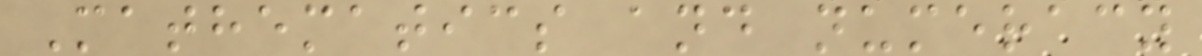Mathematics and numeracy
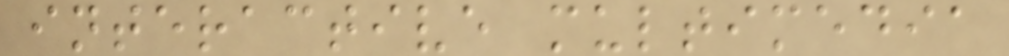interactive multimedia
